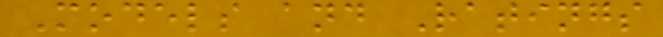Models and Ratings
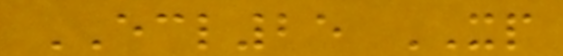ECL25 XP
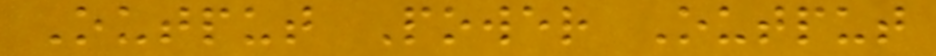Output Power Output
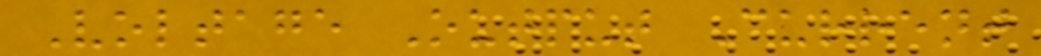Voltage Output Current
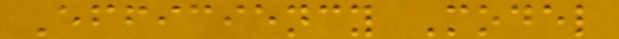Efficiency Model
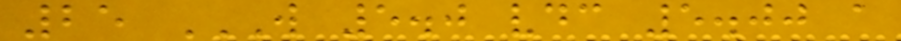25 W 5.0 VDC 5.00 A
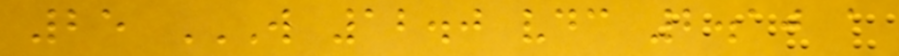25 W 12.0 VDC 2.10 A
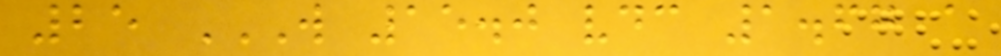25 W 15.0 VDC 1.67 A
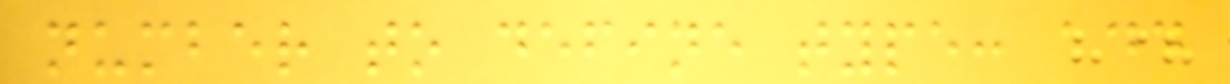number to define type: add
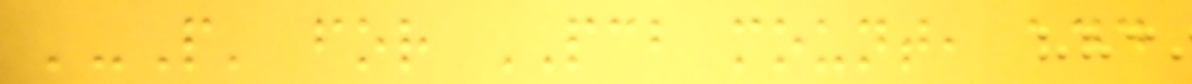'-P' for PCB mount, add
